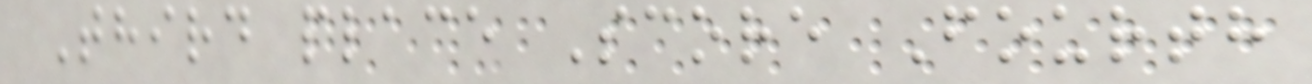Third place Score Fourth
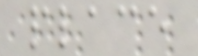place
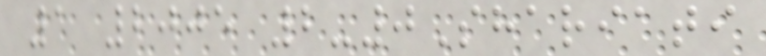1 2005 2-0Shariati
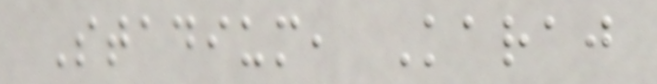Stadium, Karaj
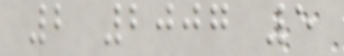2 2007 5
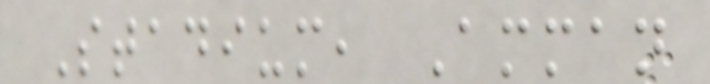Stadium, Amman
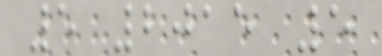5 2015 5
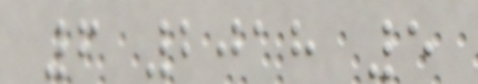6 2018 5
